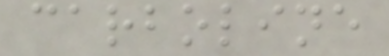carboline
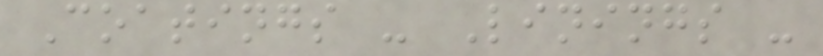Coatings - Linings -
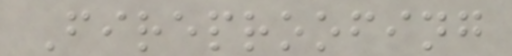Fireproofing
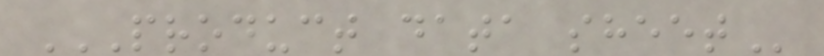PRODUCT DATA SHEET
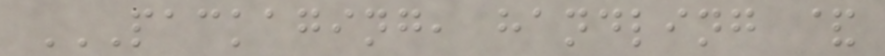PACKAGING, HANDLING &
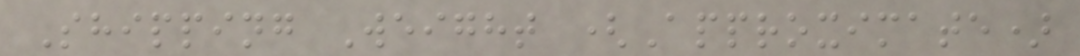Shipping Weight (Approximate)
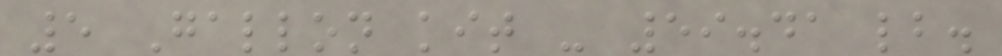5 Gallon kit - 59.41 lb.
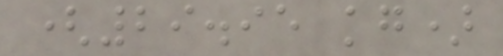(29.95 kg)
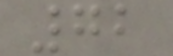72
